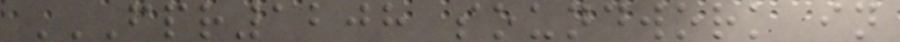FPR1208 SOUNDWORK IN
